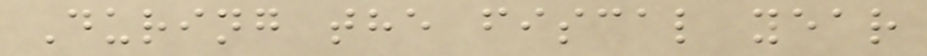During the fiscal year
